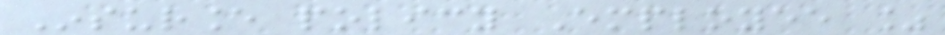Insurance policy Employee %
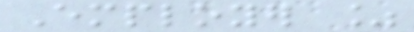Employer %
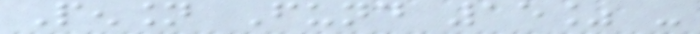Pension Fund 15% -
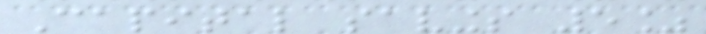Capital savings 5%
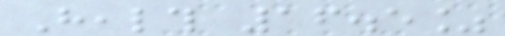Health 16.5%
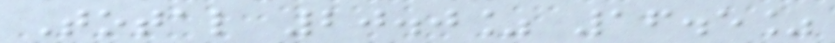Total 20.0% 16.5%
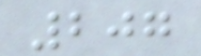207
